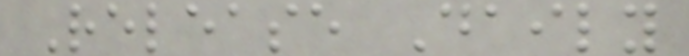Release Daily
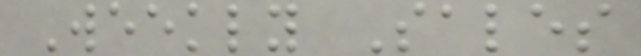Weekly Sales
